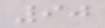90
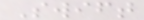Swift
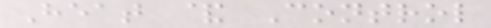Heat & Control
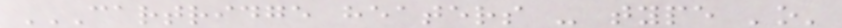CARTRIDGE HEATERS - TYPE 'O'
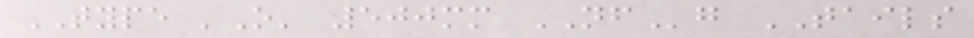TYPE 'O' 500mm NFg TAILS
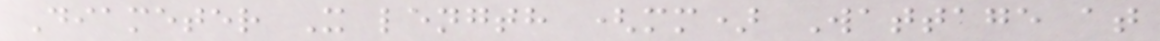Diameter X length (mm) Wattage at
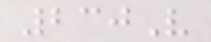230V
